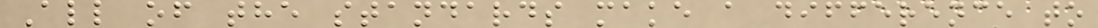All of the standards make a difference to
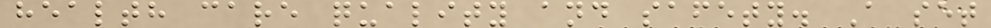health care quality and safety. A set
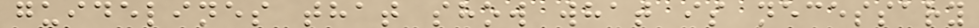guidelines that show what is necessary
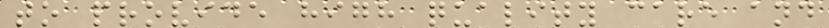to provide high quality care and
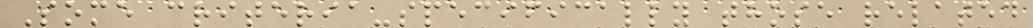Some criteria-specifically those related
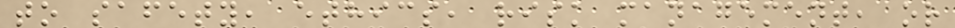to safety, ethics, risk management, or
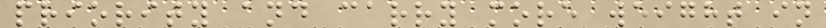priority and carry more weight in
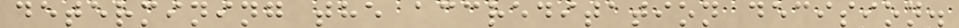determining the accreditation decision.
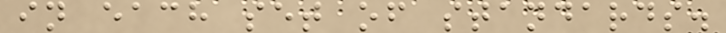in each set of standards.
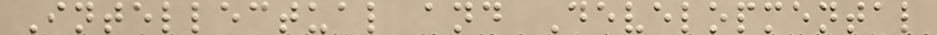Intellectual and Developmental
